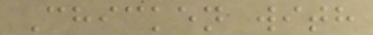Chicken with
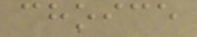choice
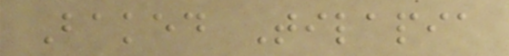Baked Tilapia
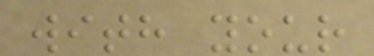with your
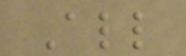All
